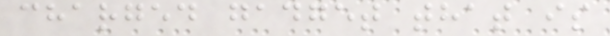charged gadget that is
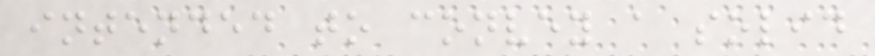intended to convey a solid
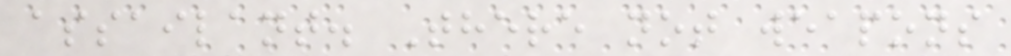assailant. There not weapons
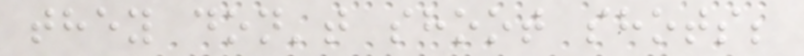they don't shoot shots;
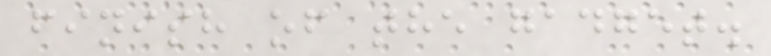finish of the gadget.
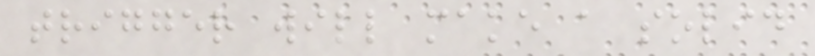trigger will make a solid
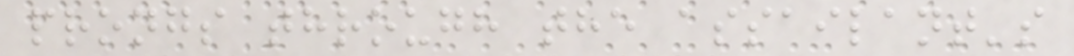prongs through the assailant's
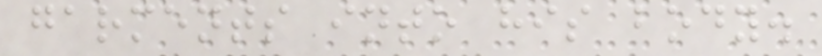garments into his body.
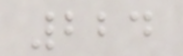224
